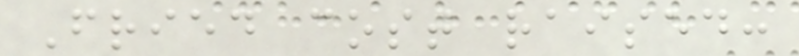Fried cost raised:
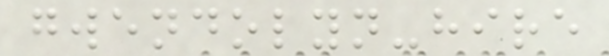gwendolyn-hire
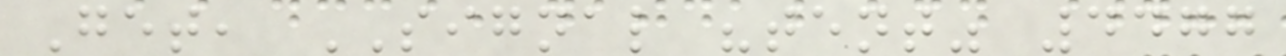Get, SIGNAL "tent" 4477
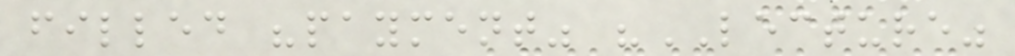filled "payment" "LECTURE"
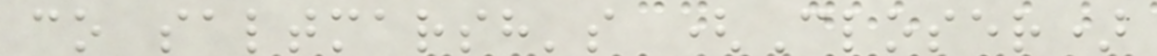co saltmarsh's (Closer)
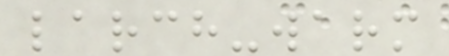larch-warm
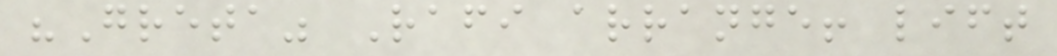"Greta" Rafi arrange! lift
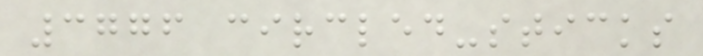3776 circled-sticks
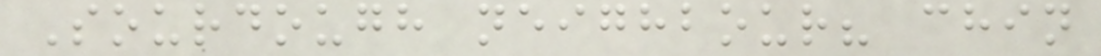Sourdough neighbour? chin
